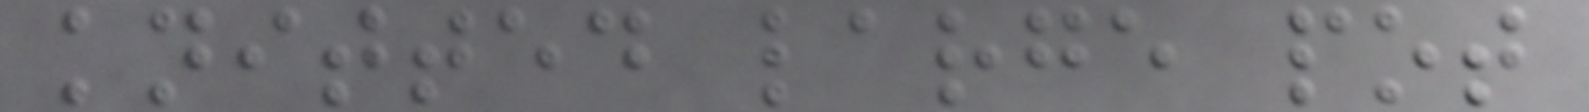knitted large pot
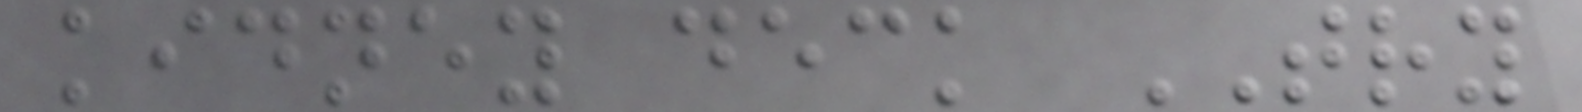kidney deck TRY
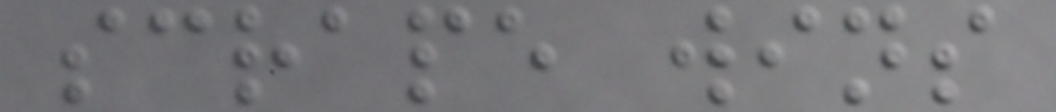scrape wins
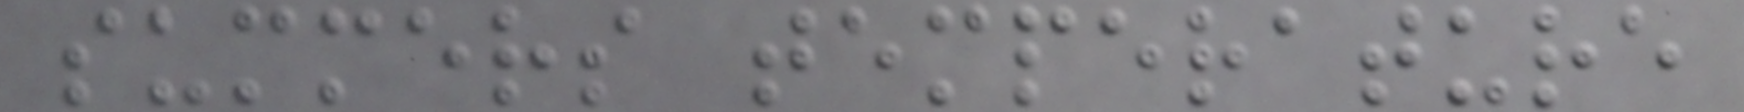summers temperature
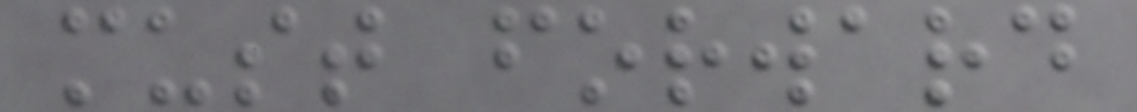must forward
